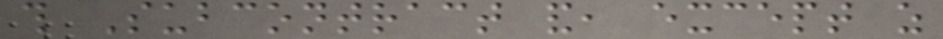this Subcontract and, except as
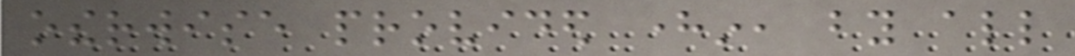otherwise provided herein, by all
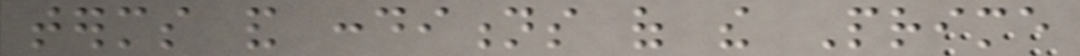terms and conditions of the Prime
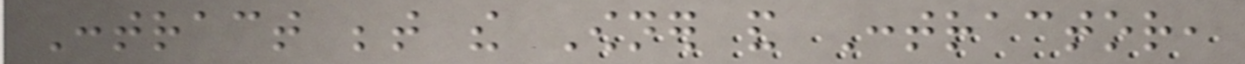Contract between the Owner and Contractor,
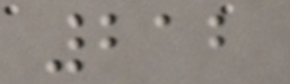212
